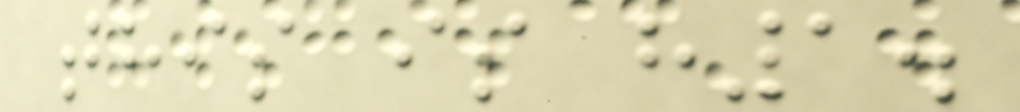this is h1.
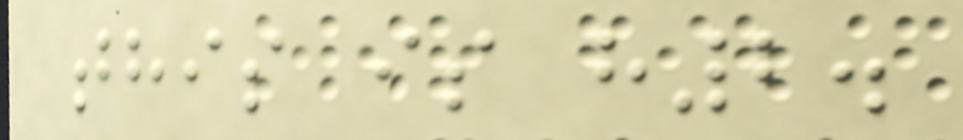this is h2.
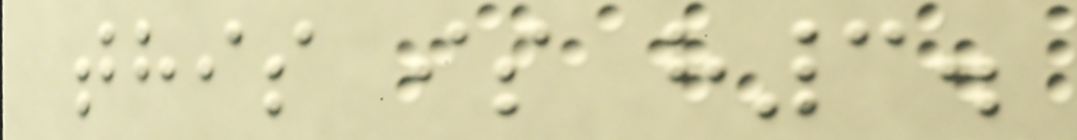this is h3.
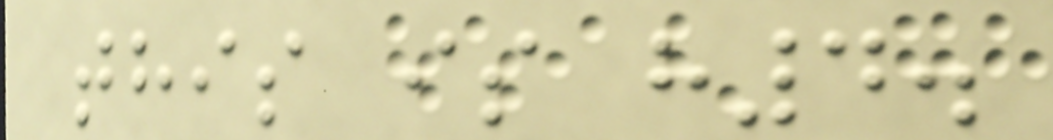this is h4.
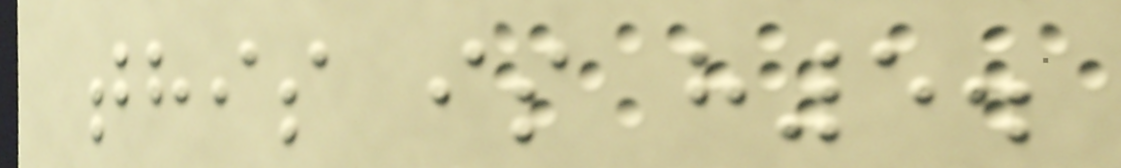this is h5.
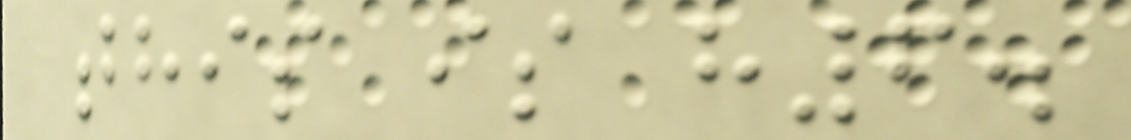this is h6.
